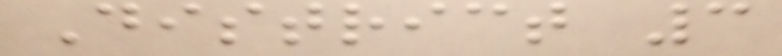District 3
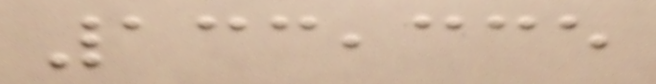133,335
